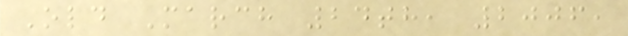Old March 24th, 2006,
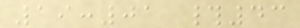19:01 #43
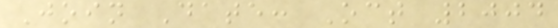Join Date: Oct 2004
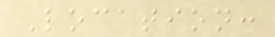Location:
